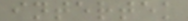intertek
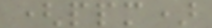(ppm)
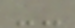--
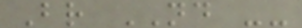Br ND --
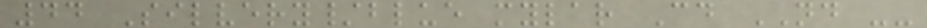44 Silvery/blue mylar Cd ND --
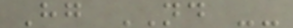Hg ND --
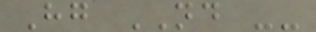Hg ND --
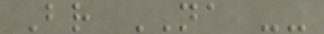Br NA --
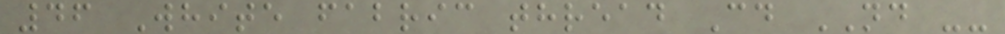46 White fabric thread Cd ND --
